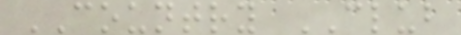COUNTRY CLUB
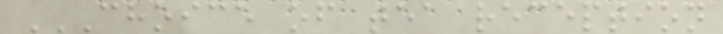CHOICE OF TEA RECEPTION
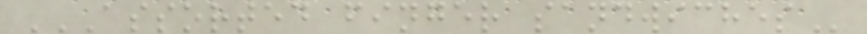ASSORTED FINGER SANDWICHES
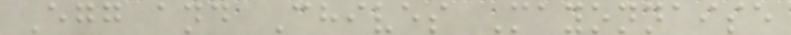Egg and Chives Mayonnaise
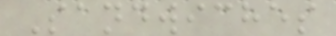Sandwiches
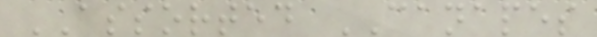ASSORTED CANAPES
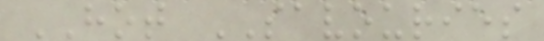HOT SAVOURIES
